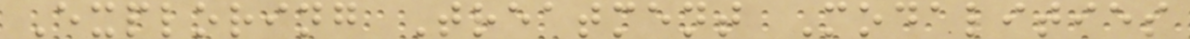Exploring Treatment Modalities
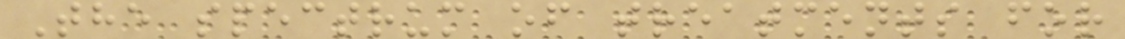The spectrum of treatments for
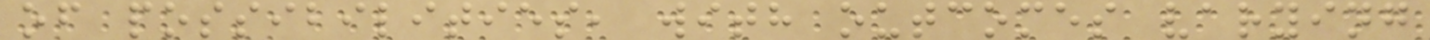of possibilities, with outcomes varying
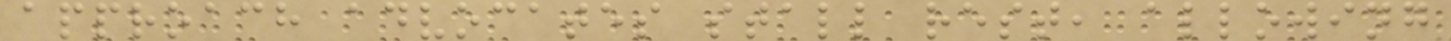approach advocates stall rest, allowing
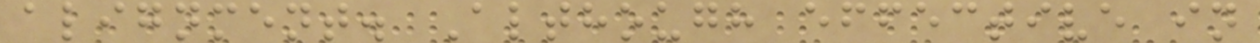alignment. Although effective in
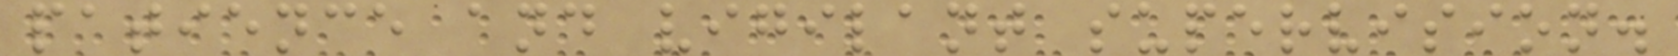patience and vigilant supervision.
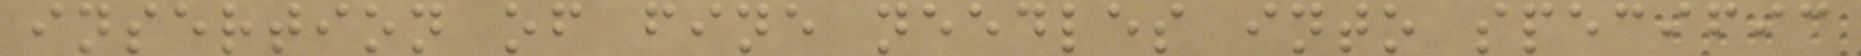insertion of fine needles into specific
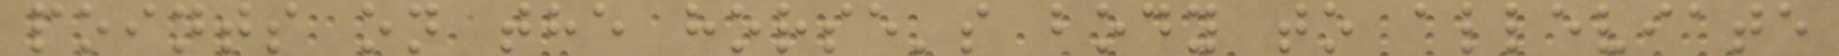points on the horse's body to alleviate
